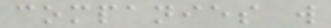companies will
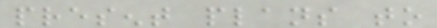present plans to
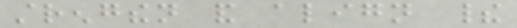strengthen and align their
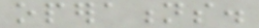operations.
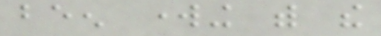been working with the
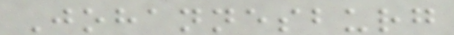Johannesburg
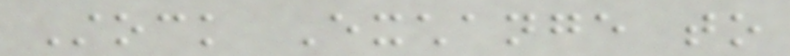Stock Exchange to
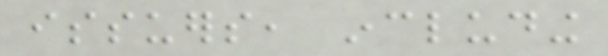issuers, including
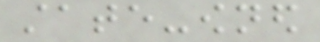state-owned
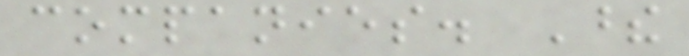companies. These
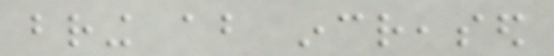bring about increased
